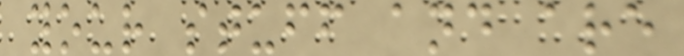your stuff and are
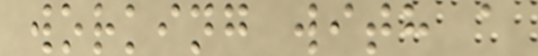working with a
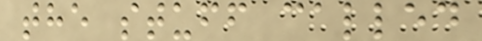the stuff called
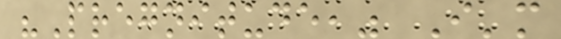"Pregnitude," I'm
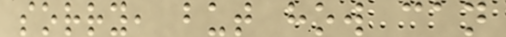sorry, but how can
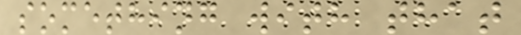something with that
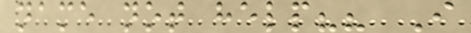name not help?? I
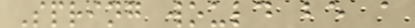Spring would be a
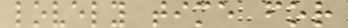lovely time for
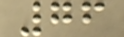76
